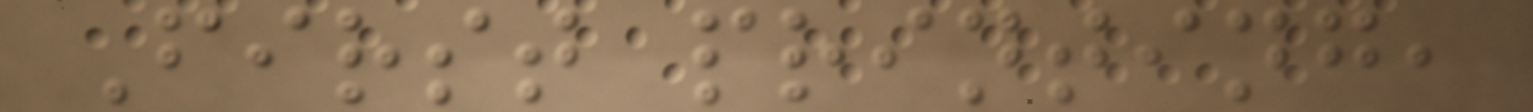First printing,
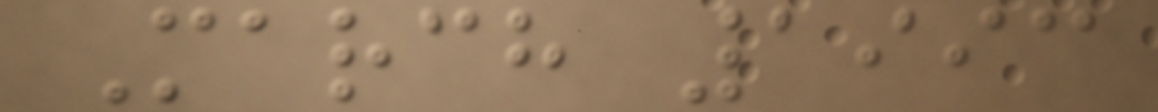March 1993
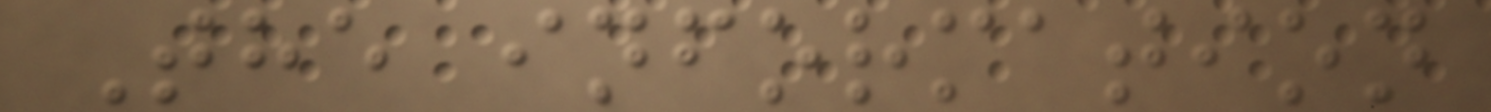The information
